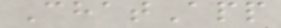ChatApp
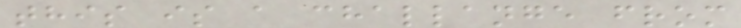this is a challange from
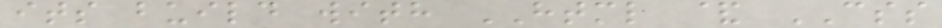its build with HTML & CSS
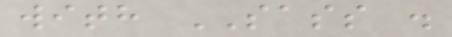with SASS .
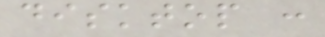disktop :
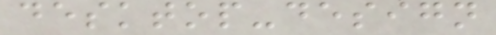desktop-design
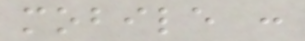mobile :
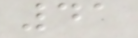41
